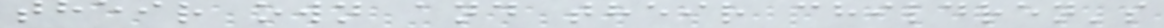their own and their children's
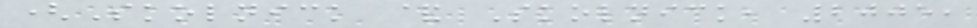(Skolnick & Skolnick, 2005,
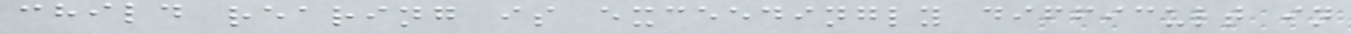child rearing is exceedingly difficult in
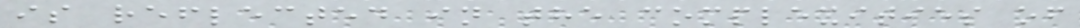is reflected in the complexities of
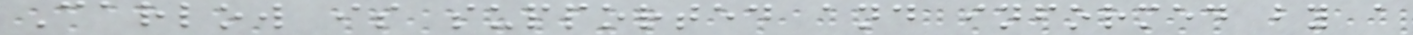Carlow is supported and informed by a
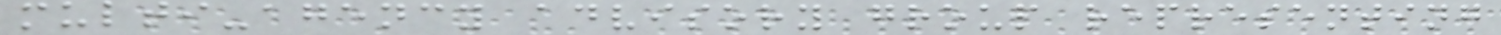multi-agency advisory group representing
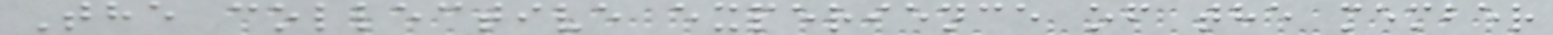The collective experience of the member
